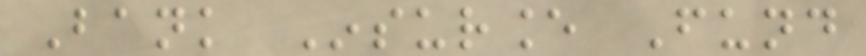Bank Insurance Fund
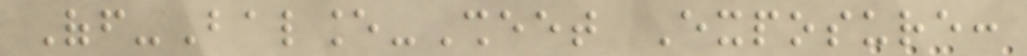Off-Balance-Sheet Exposure:
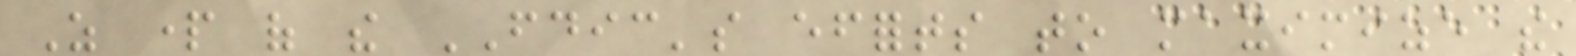As part of the FDIC's efforts to maximize the
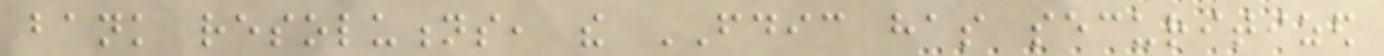bank resolutions, the FDIC has securitized
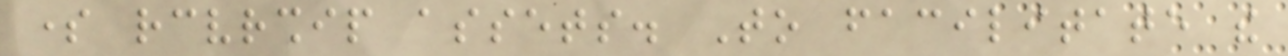some receivership assets. To facilitate the
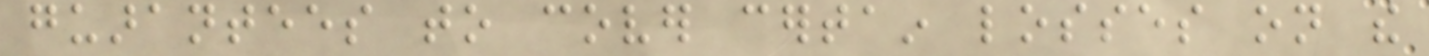guarantees to cover certain losses on the
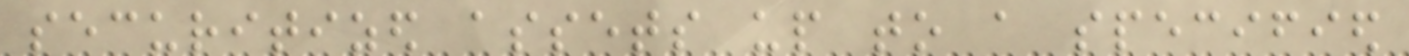securitized assets up to a specified
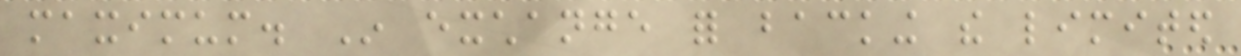maximum. In exchange for backing the limited
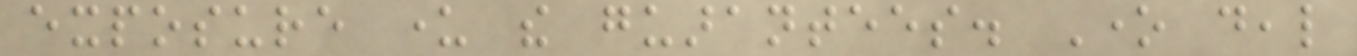exposure under the guarantees. One deal
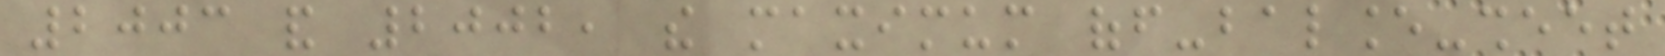2003 and 2002, the maximum off-balance-sheet
